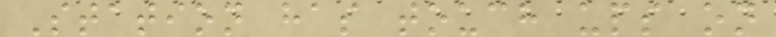Station has touch ups on
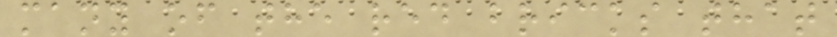many of the red bricks that
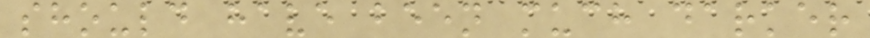should have been much darker
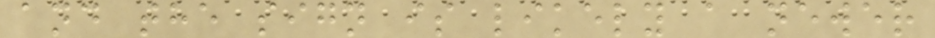and the sign is likely a newer
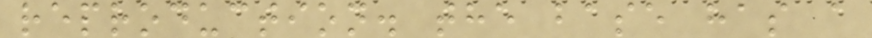reproduction. the base has a
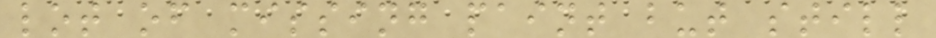lot of missing paint but still
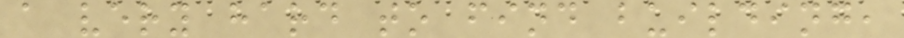a very hard to find building,
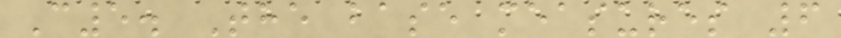C5. The base measures 6
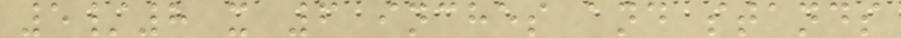5/8 x 6 inches and stands
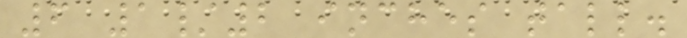6 1/2 inches tall.
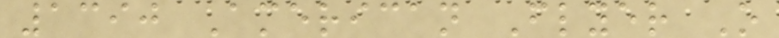1390 American Flyer O
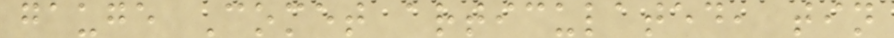gauge Comet articulated, tin
